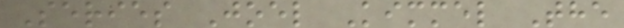Series Joel Kimmel The
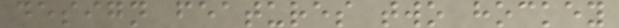design features two hockey
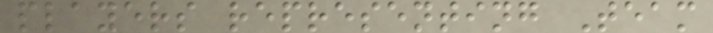players representing Team
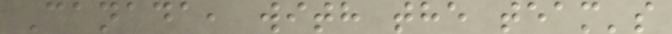Canada, with the team's
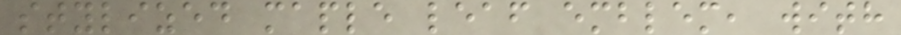stylized maple leaf emblem, with
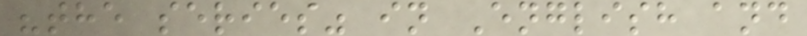"the series" in English and
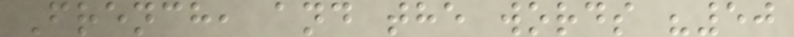French, and the words "50
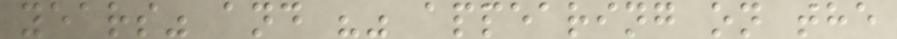years" and "" appearing on the
